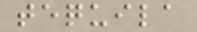tequila
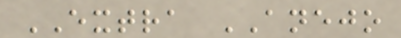EXTRA ANEJO
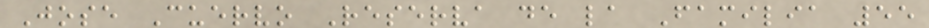Jose Cuervo Reserva de la Familia 55
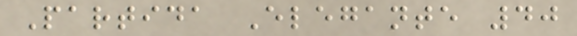Partida Elegante 40
